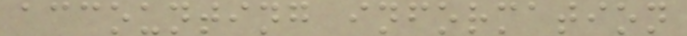accounting information
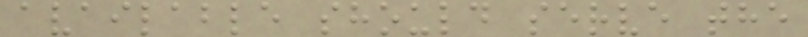available should serve the
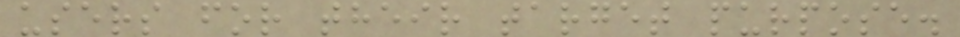users for their target purpose.
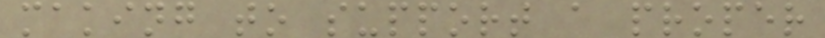making to support a proper
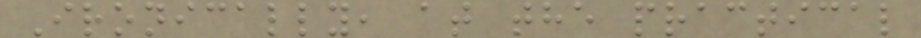Ironically, at the practical
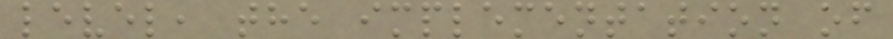level, the implementation of
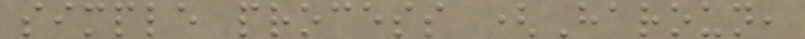simple process (Haroun,
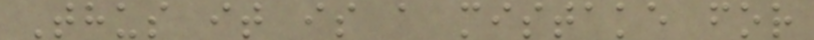Thus it is a mistake for
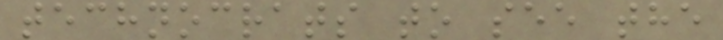technocrats to see the
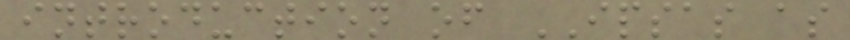introduction of IPSAS as
